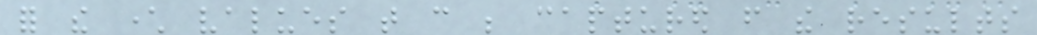for the character values that can be captured from the results
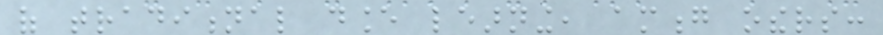of traditional dance learning, among others:
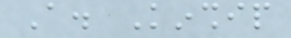A. Kinship
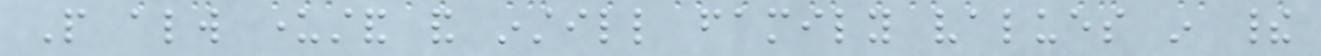People always understand and instill family values in their
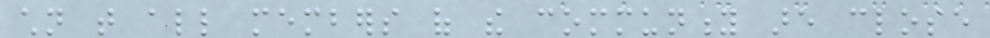children that all members of the community are close
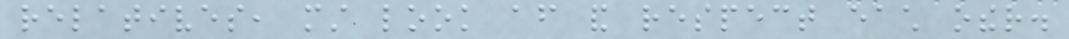relatives, must look after and respect each other.
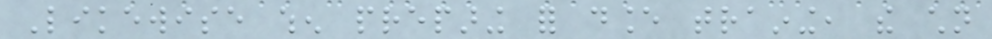Likewise when preparing for dance training, the children
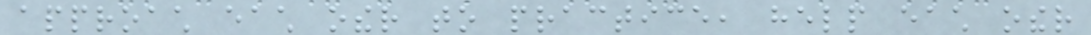approach each other to practice, help each other
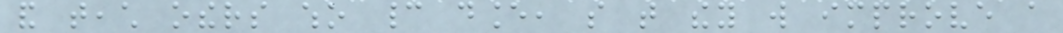and teach others who cannot dance, so that they will improve a
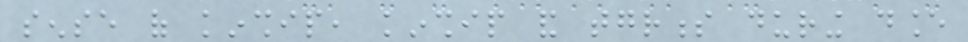sense of kinship, kinship and togetherness during dance
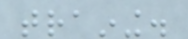training.
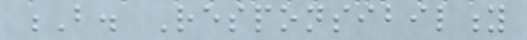B. Responsibility
